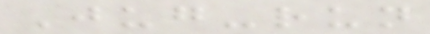Jug-run
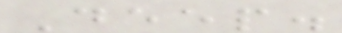Deep.
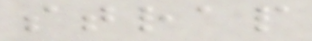strap
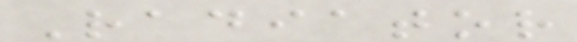Radiator
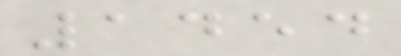1454
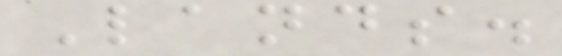Lands.
